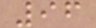96
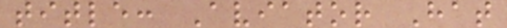title: Aviator Hat
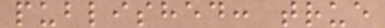published: true
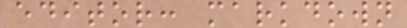editor: markdown
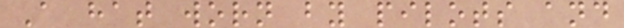A hat worn by pilots and
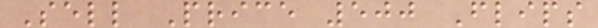Sell Price 500 Flips
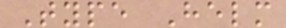Type Helm
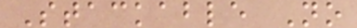Stackable No
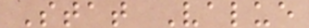Stat Value
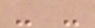- -
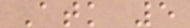Atk 5
